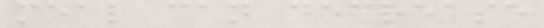meal can decrease
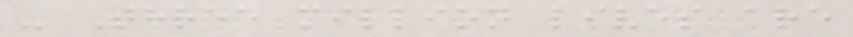- Three million lives are
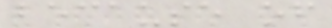because of
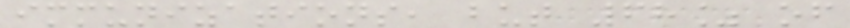immunizations, but 68% of
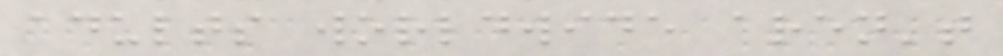adults worldwide aren't
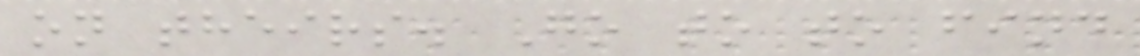on theirs. Go to to find
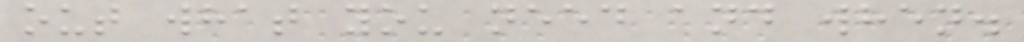out what you need and when.
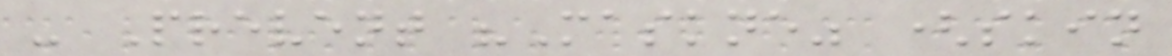- Prevent "Maskne" (skin
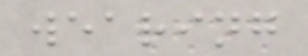wearing
